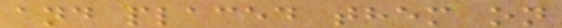and placed them on
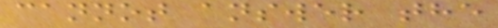cannot answer the
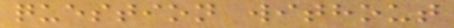question without
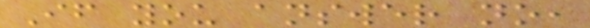If you answer no,
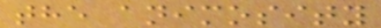the animosity
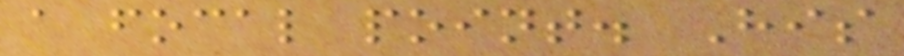a focal point. His
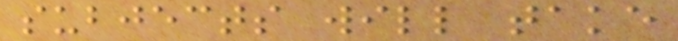subjects will take
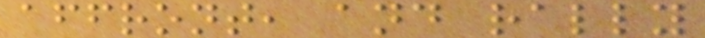affront, and rally
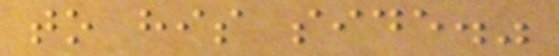to his side."
